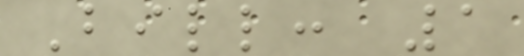Bill: 1
